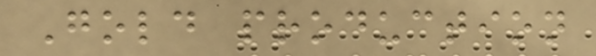Gold production
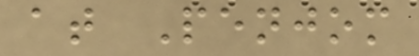at Penjom
